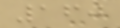160
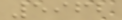5962
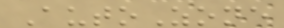AutoZone
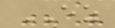EZ
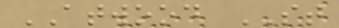ATWOOD ST
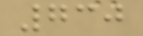730
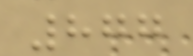877
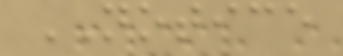NOTICE
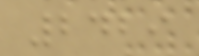2429
